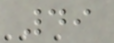49
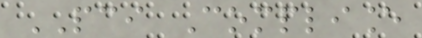PCI Compliance
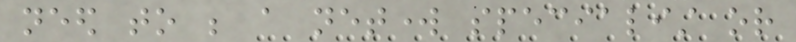need to be a network specialist or
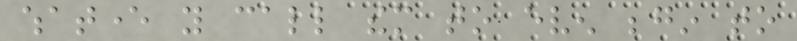whatever you call them to even begin to
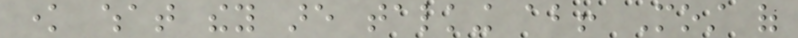know what they are talking about! Most of
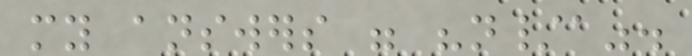my answers were "n/a".
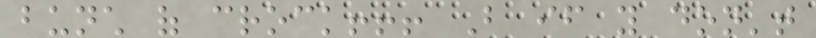bunch of crock!!! But if you don't
